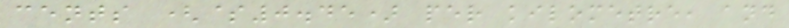cents ($0.45) per kilometre, and
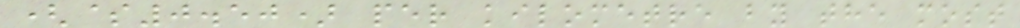($0.50) per kilometre by the most
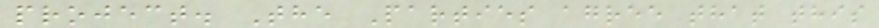project. The Parties agree that this
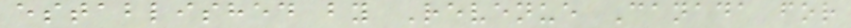established by Revenue Canada for
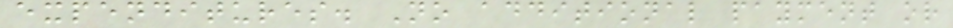expenditures. No additional payment or
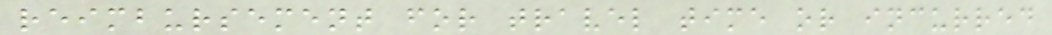reimbursement for travel time or incurred
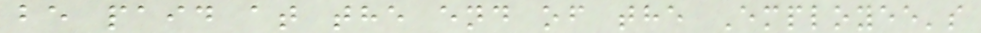be paid at the end of the Employee's
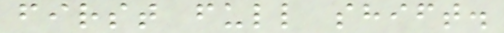first full shift.
